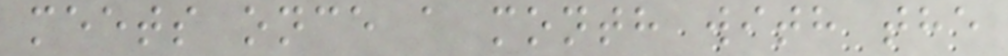meets once a month with the
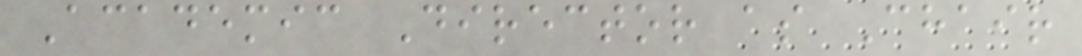Academic Director as Chair
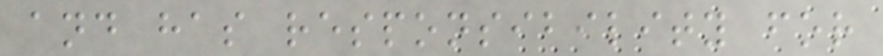and has responsibility for
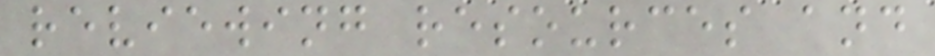reviewing resources and
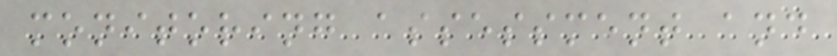monitoring assessment and
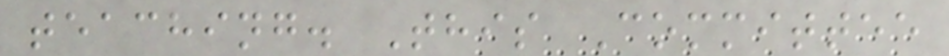teaching. This Committee
